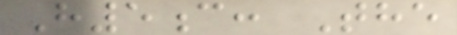H5c: The
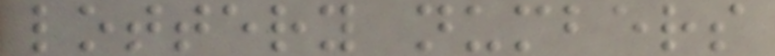lottery numbers
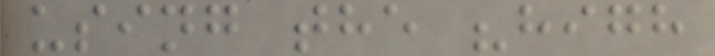using the "high
